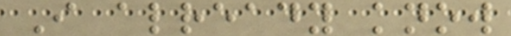I already know
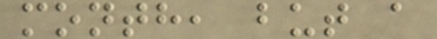month, but a
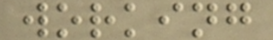working
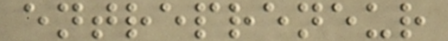entrepreneur
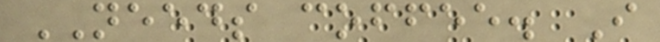NEEDS coffee. I
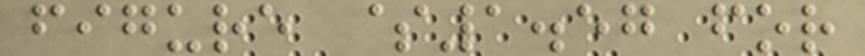figure $1.57 for
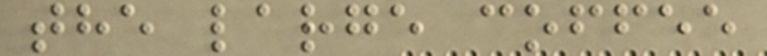the large coffee
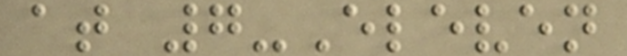at 7-Eleven
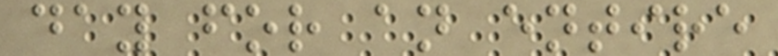day for an entire
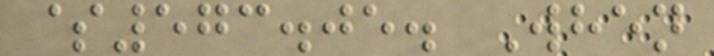$573.05. When
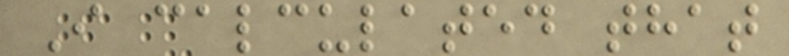I calculated that
